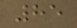85
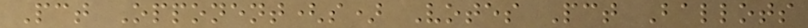Pct Opponent(s) Votes Pct Ballots
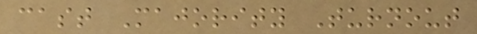cast Majority Turnout
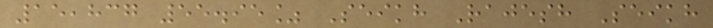15,837 55.95% Seikh Rajesh Seikh
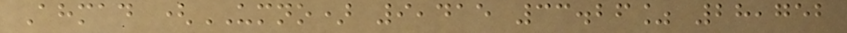Ahmad (UMNO) 9,415 33.26% 28,752
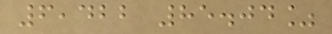6,422 85.04%
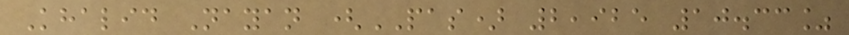Khalid Nayan (PAS) 2,925 10.33%
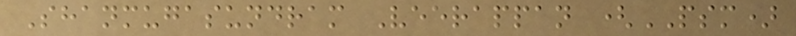Shanmugasundram Veerappan (PSM)
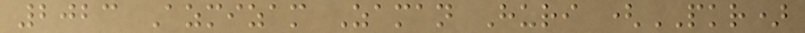2023 Azmizam Zaman Huri (PKR)
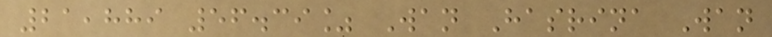21,889 56.39% Wan Hasrina Wan
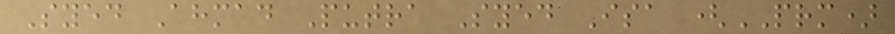Syed Ahmad Putra Syed Isa (PRM)
